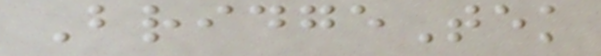BridgeTek
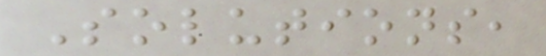Solutions,
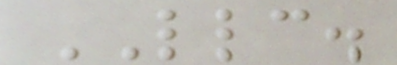LLC.
